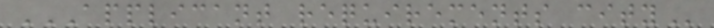APPLICANT REQUIREMENTS CITY
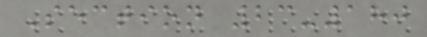Section 23-180
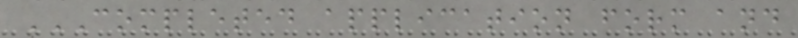COMPLETED APPLICATION FORM AND
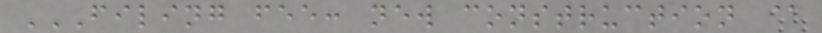FILING FEE: NEW CONSTRUCTION @
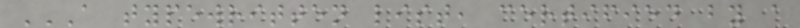A TYPEWRITTEN LIST, CERTIFIED BY A
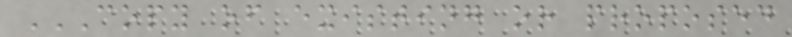COPY OF EXISTING OR PROPOSED
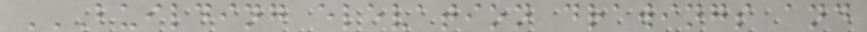BUILDING ELEVATION DRAWINGS AND
